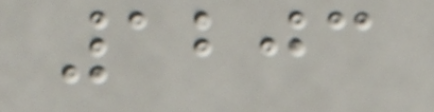1203
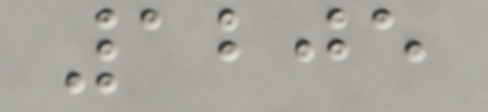1205
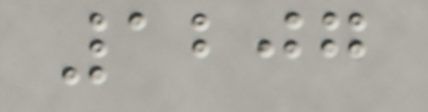1207
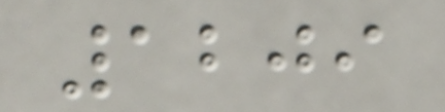1209
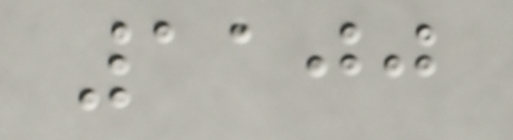1100
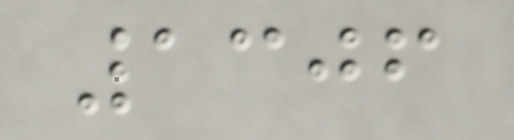1306
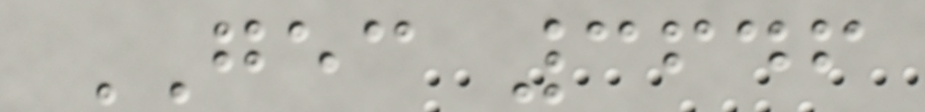GEC 3646
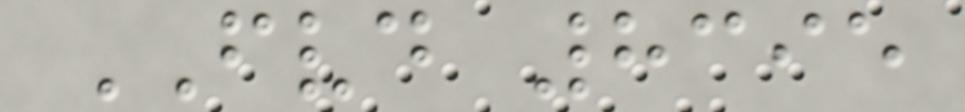FVD 8395
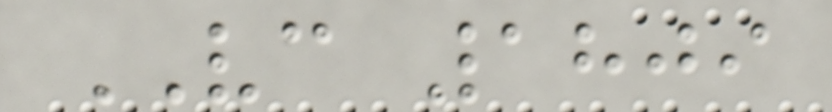VC 1809
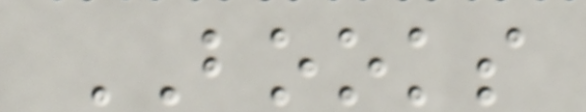BOOKS
